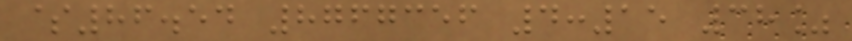$86.54 8767356 4:15 38%
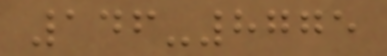146-8775
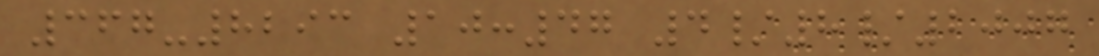367-8293 10:47 4/8/2007
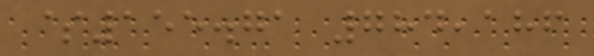$155.71 784,186
